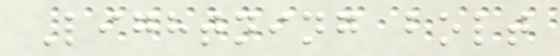Lightning bolt
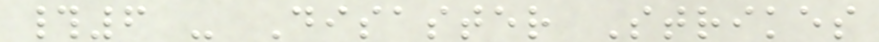#6 - Disaster Strikes
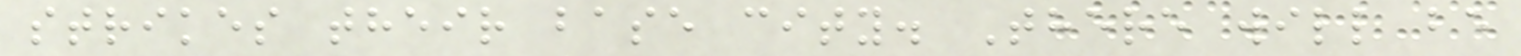strikes their base city. There will be
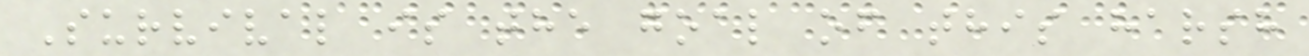Survival is the goal of this harsh
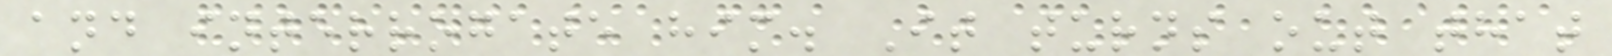and interrogate him. It turns out that
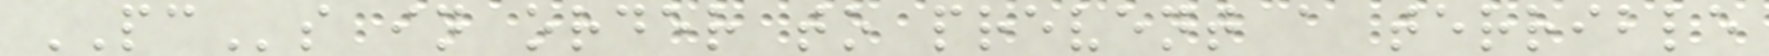PCs in order to prevent a terrible
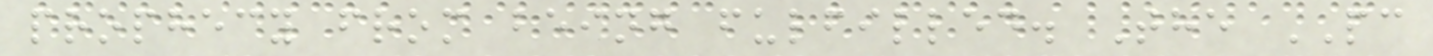prophecy from being fulfilled. The PC
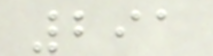291
